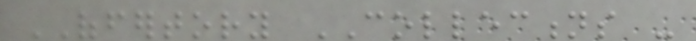OFFERTORY COLLECTIONS -
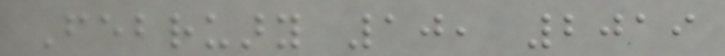February 10, 2019
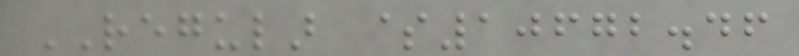REGULAR $10672.46
